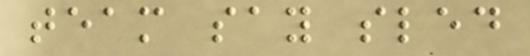team say sled
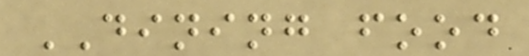DINING food
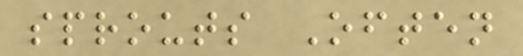sprouts Often
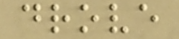drove
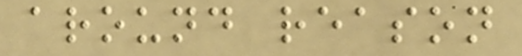around reason
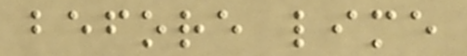before lime
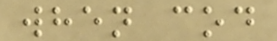when cod
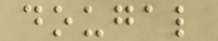dougal
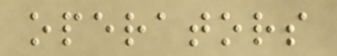operators
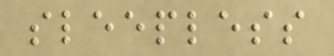sleepless
